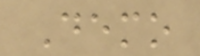Demo
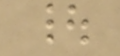|
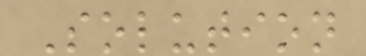Solution
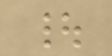|
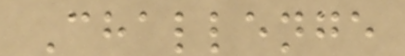Challenge
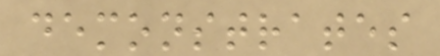demonstrates
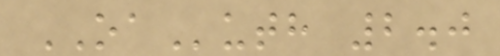OAuth 2.0
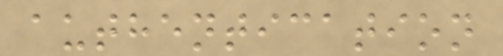authentication
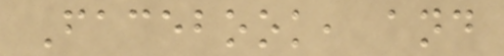Facebook, and
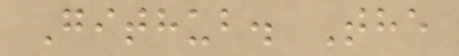Github. The
